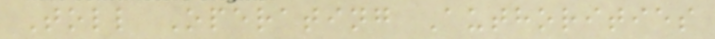Toll Operating Authorities
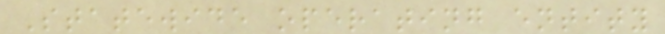Statewide operating entity
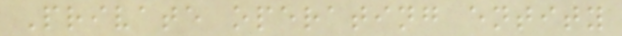Private operating entity
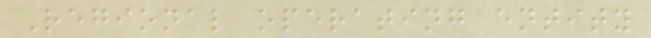Regional operating entity
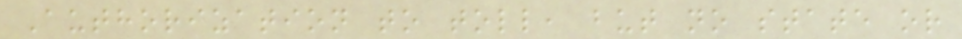Authorization to toll, but no state or
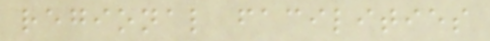regional facilities
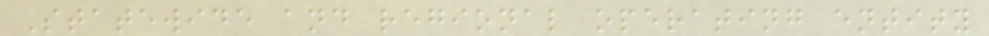Statewide and regional operating entity
